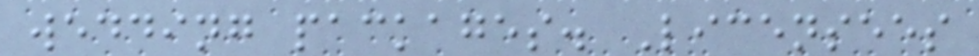wedding packages. Licensees
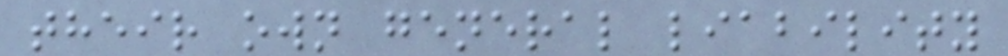their own general liability
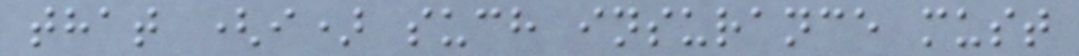that (i) such insurance must
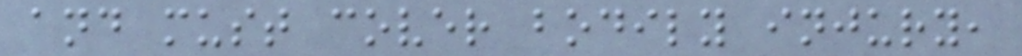and must cover bodily injury,
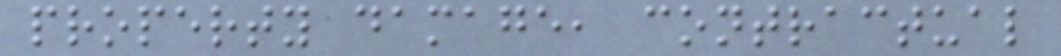property damage, contractual
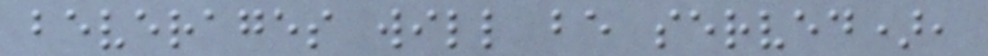beverages will be served),
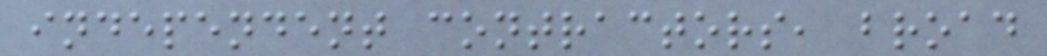independent contractors, broad
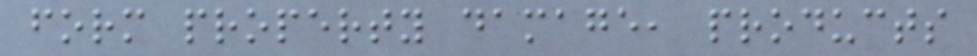form property damage, products
